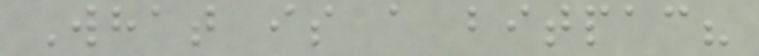What is a bitpac?
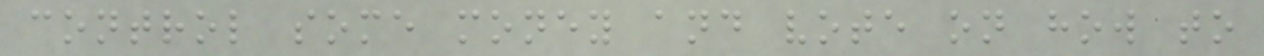control some money and vote on how to
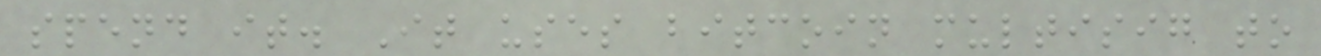spend it. It uses bitcoin multisig to
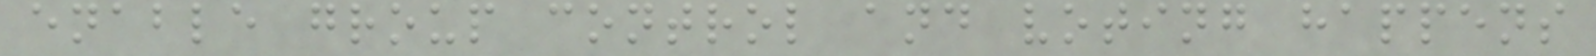enable group control and voting happens
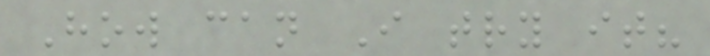How can I try it?
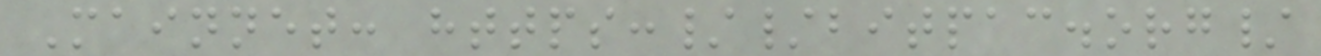Mainnet: https://bitpac.org/
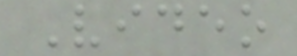Video
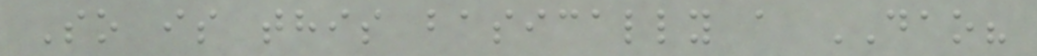So is this basically a DAO?
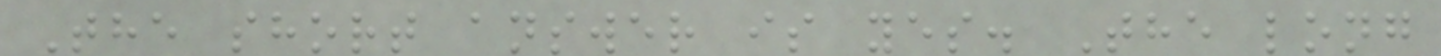The short answer is yes. The long
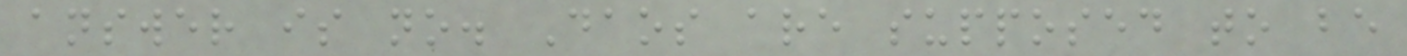answer is no. Daos are supposed to be
